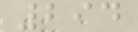294
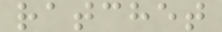ratchet
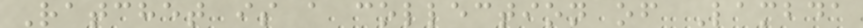Ratchet is a collection of Lambda
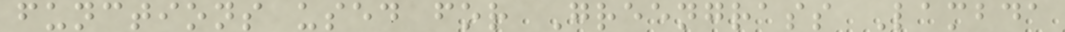functions used for Greengrass Lambda
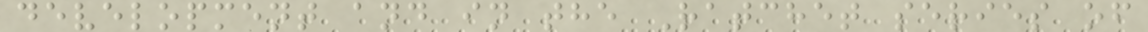development and in the Ratchet series of
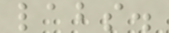labs.
